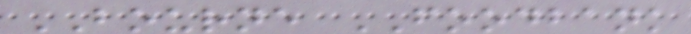BOURNE FOODBANK
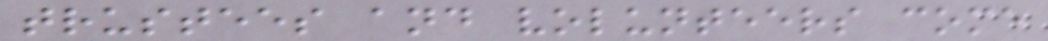trustees and volunteers come
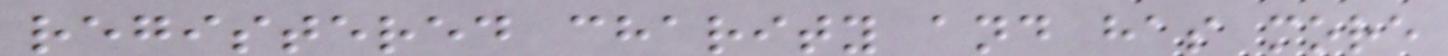registered charity and has more
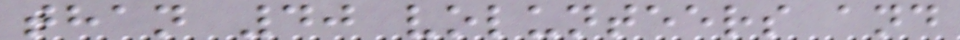than 40 volunteers and
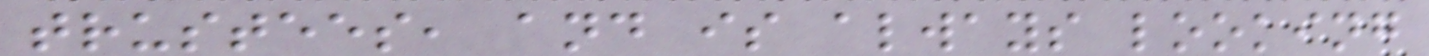trustees, and is always looking
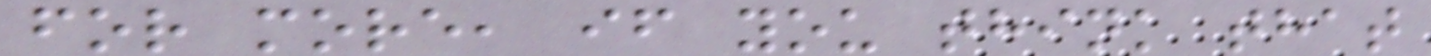for more, if you think that
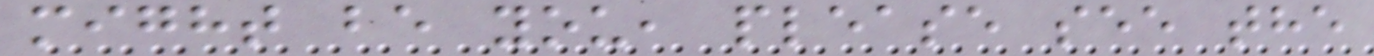might be you, please see the
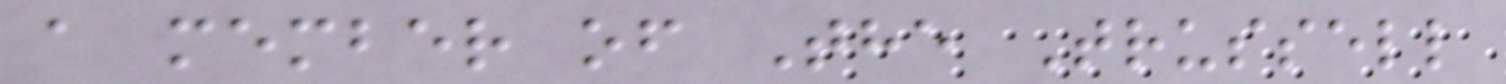a member of The Trussell
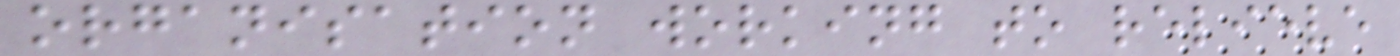organisation working to relieve
